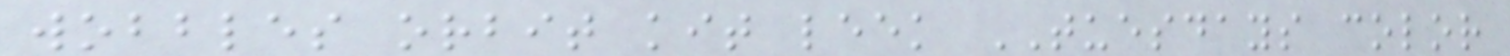wobbles orbit kit leek TUESDAYS color
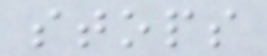stops
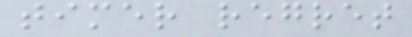timer regret
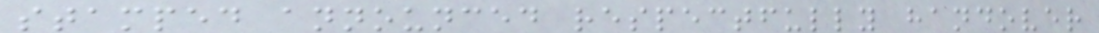stamped announced respectfully handover
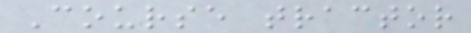Course tractor
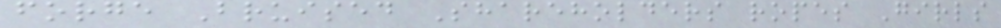forge Bruised Shareholders ropes Girls
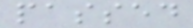passed
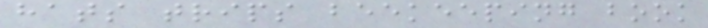hats trips beekeeping book
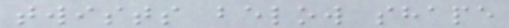twists below shape
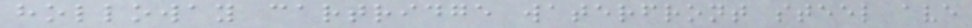holloway cartridge waterfront steel ave
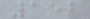152
